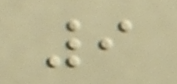9
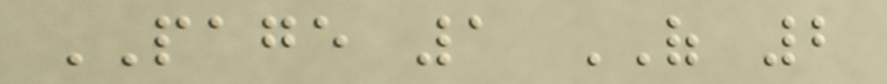PAGE 1 OF 2
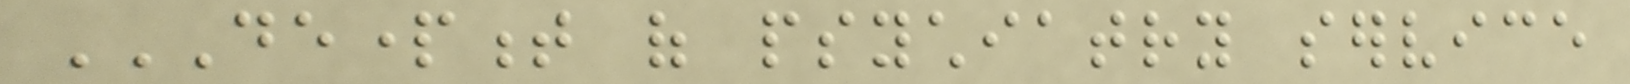DEPARTMENT OF PSYCHIATRY SERVICE
